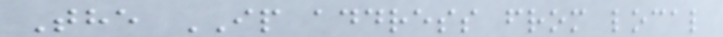The IP address from local
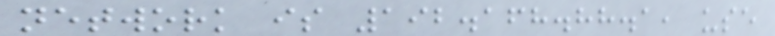network is 192.168.88.1, use
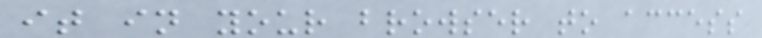it in your browser to access
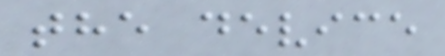the device
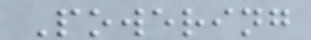Powering
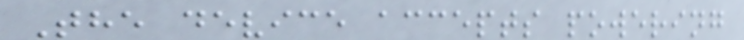The device accepts powering
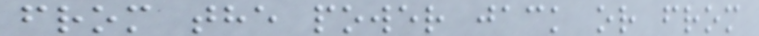from the power jack or from
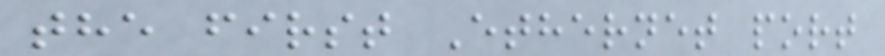the first Ethernet port
